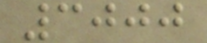3000
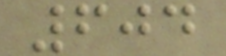604
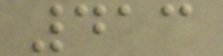413
